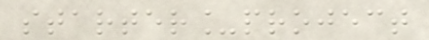starter_project
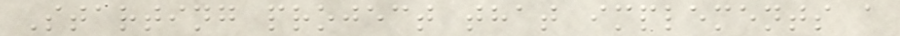Starting project that implements a
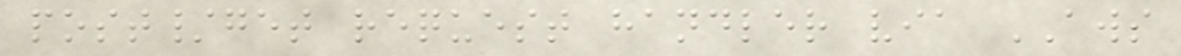post/get request handler via AWS
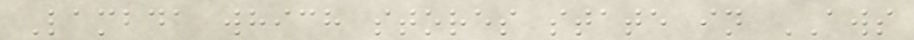Lambda which stores state in AWS
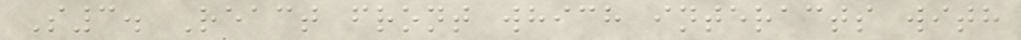S3. React front which interacts with
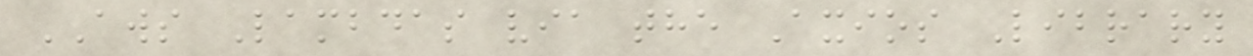AWS Lambdas via the Axios Library
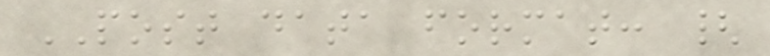POST data format: {
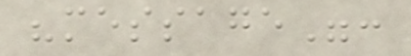"message":
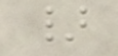}
